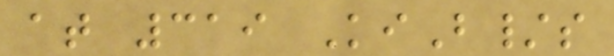at 319 KiB/s
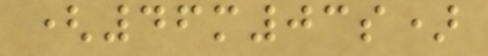(46m03s)
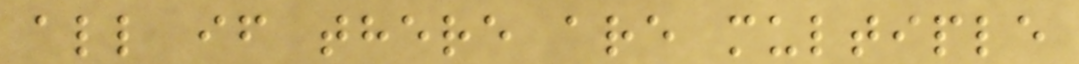all if there are multiple
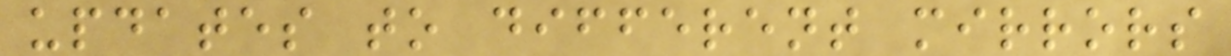updates to different mirrors
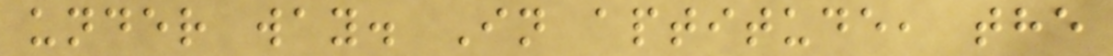under way. In aptitude, the
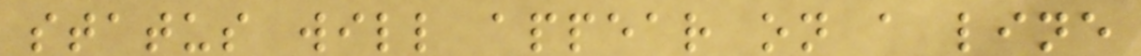status will appear on a line
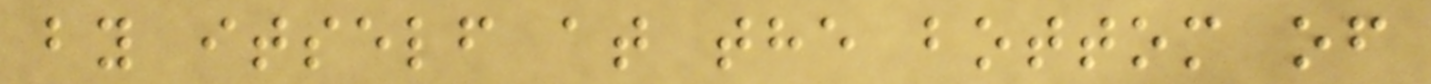by itself at the bottom of
